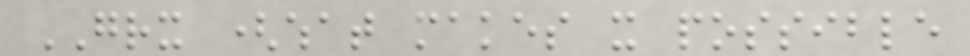GRX (what makes it possible
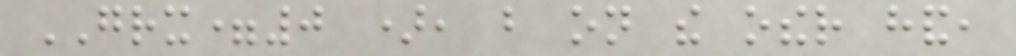GRX=0 ), but on the other hand,
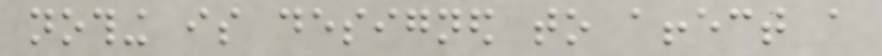nothing is designed to affect a
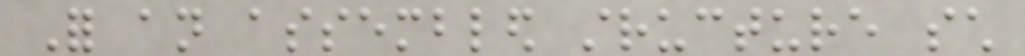For an assembled structure such
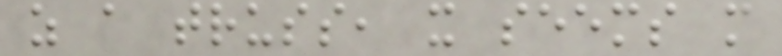as a truss, it seems more
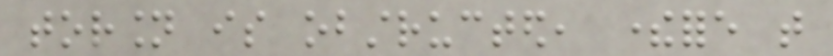torsion is obstructed, therefore that
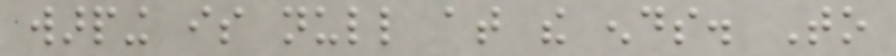warping is null at the ends. To
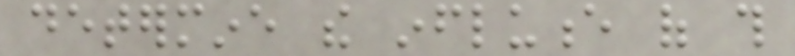determine the influence of this
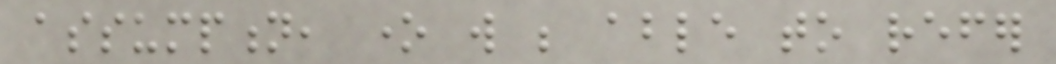assumption, one will be able to refer
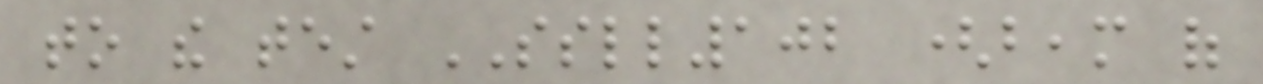to the test SSLL102 (beam of
